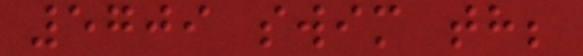5709 swim th;
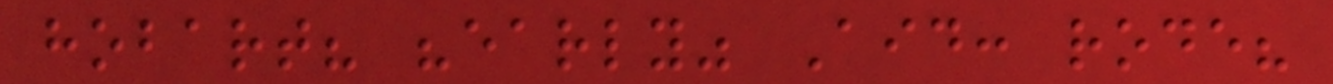hobart? "early" Aid: rode?
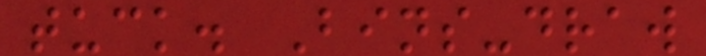tuck. Bins-draw
